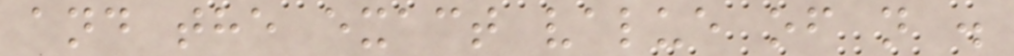and the exact value of n .
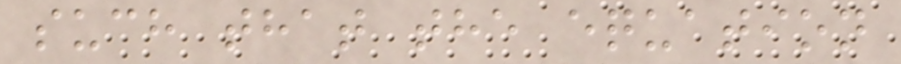such that the equation
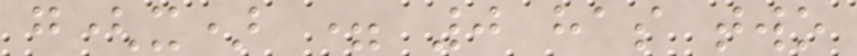g(x) = 0 has two
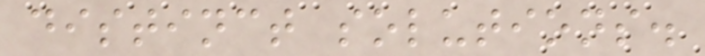distinct solutions.
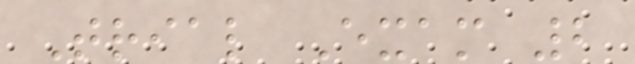Trial Exam 2
